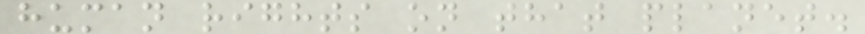human rights on that planet.
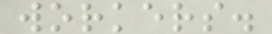workers.
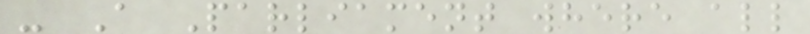- A Parliament where all
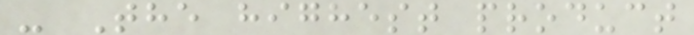- The highest product
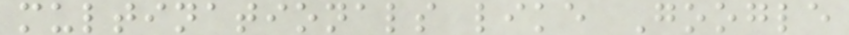multinationals like Google
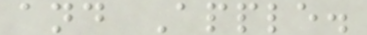and Apple.
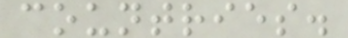countries.
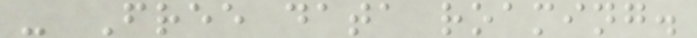- Free data roaming.
